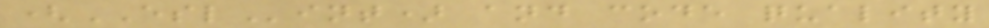(ESLint) and code quality
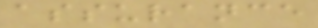assurance
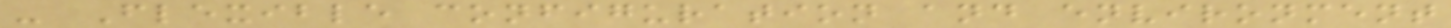- Flexible configuration and environment
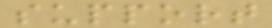support
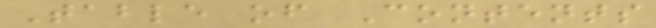Table of Contents
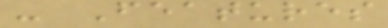- Features
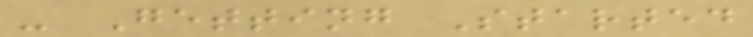- Getting Started
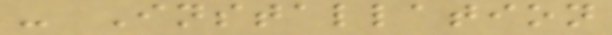- Installation
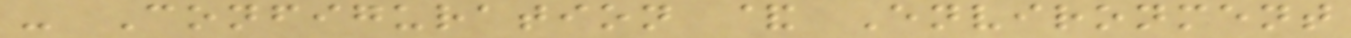- Configuration & Environment
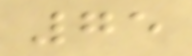75
